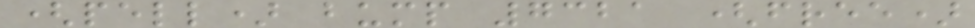(pell) bump 7321 (free)
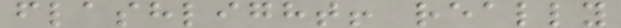flashlight! really
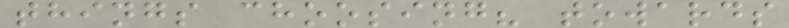things choosing? towards
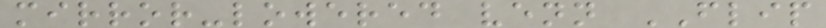mirror-lowered venn FLIP
